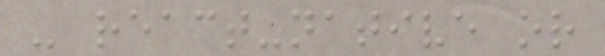- react-native or
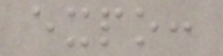expo:
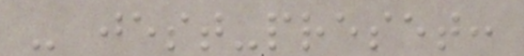- jest-preset:
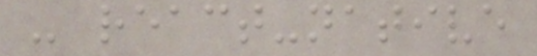- react-native
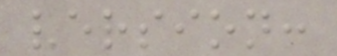version:
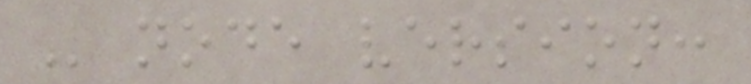- node version:
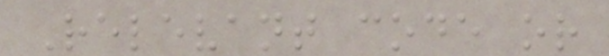Relevant code or
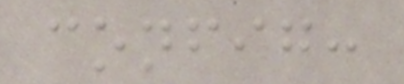config:
